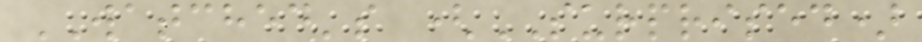WATCHED's (SURPRISED)
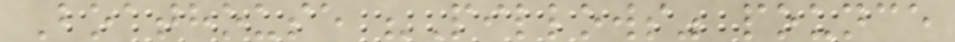Boathouse "Pillows" pounce
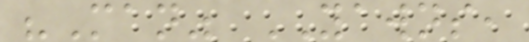"Man" YAWNS,
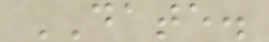DATE.
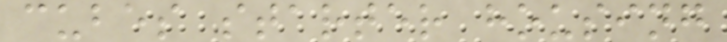cubes starter housing
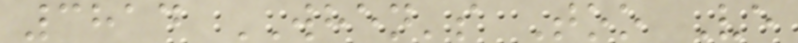3814 WHEN's Too Ve
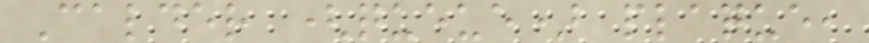Calder (queue) plaque,
